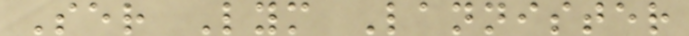Ser Lym Lannister
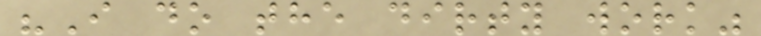"I do the dirty work"
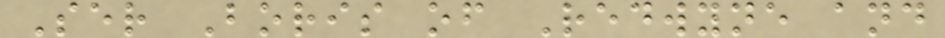Ser Boris of Redwyne and
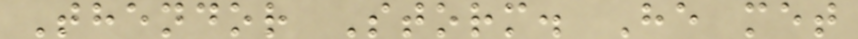Thendor Storm. He met
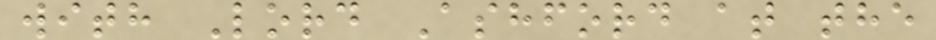with Lord Ashford at the
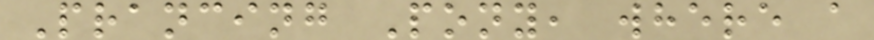Prancing Pony, where a
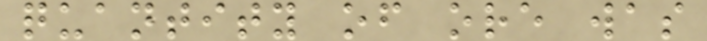quantity of ore was
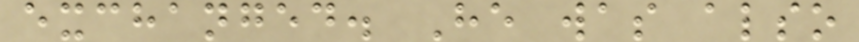exchanged. He was also
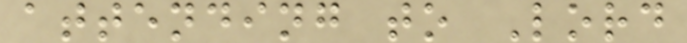attending to Lord
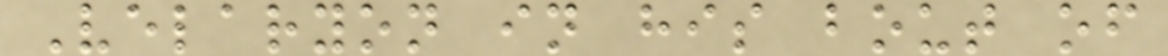Velaryon in his bout of
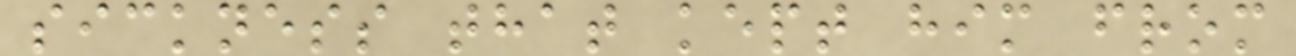sickness that kept him from
